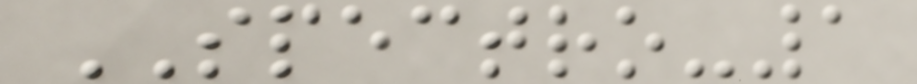SPECTRO-1
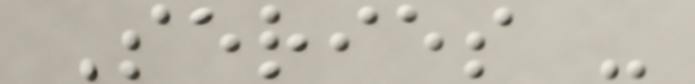Series -
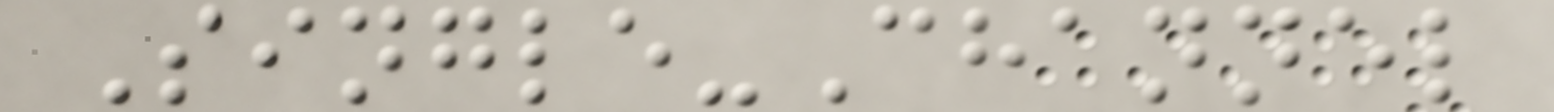Single-Channel
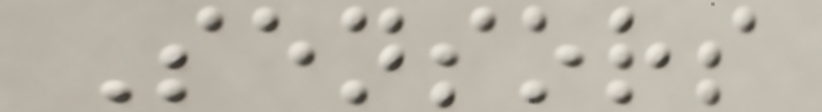Sensors
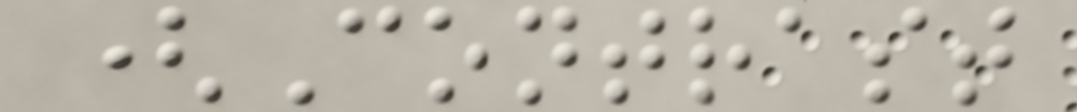(Contrast
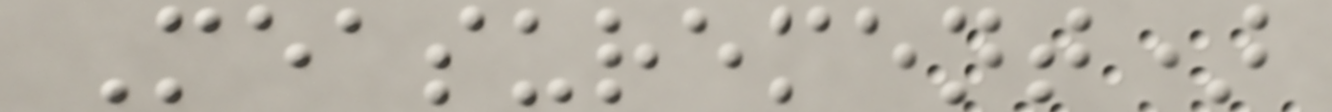Measurement)
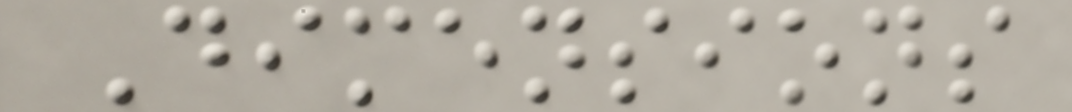Dimensions
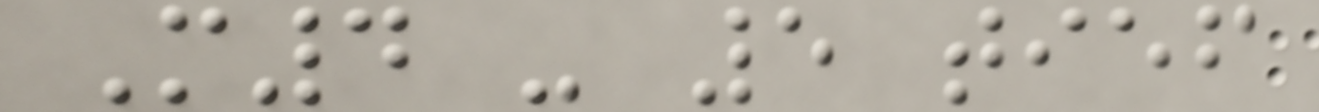M4 - 5 tief
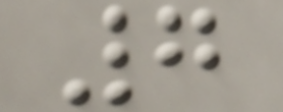7
